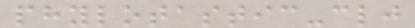phylotastic-clj
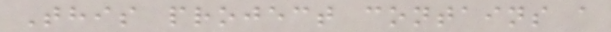This project contains a
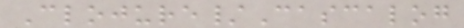Clojure/Cascalog
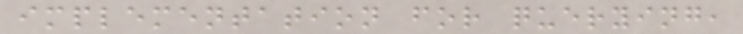implementation for querying,
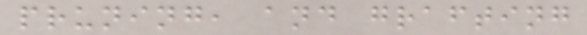pruning, and grafting
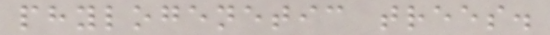phylogenetic trees.
